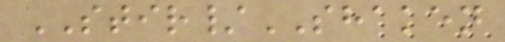STIR/SHAKEN
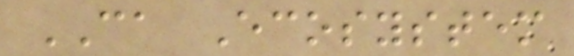CA Ecosystem
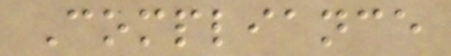Compliance
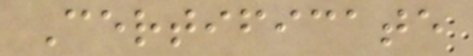Certificate
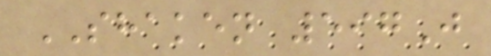SHAKEN 597J
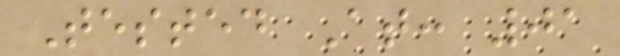Tested At: 01
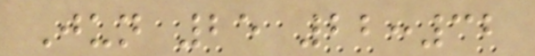Jun 25 22:32
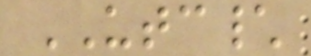UTC\
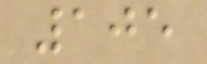105
